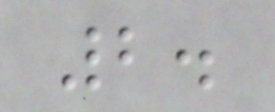2.
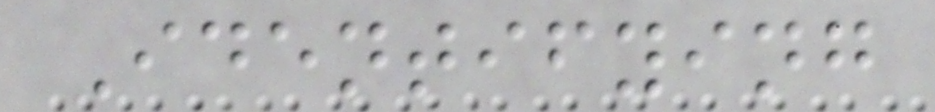Identifying
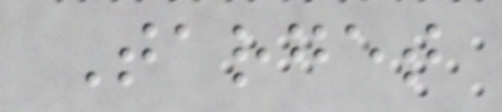Target
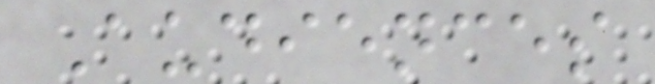Audiences
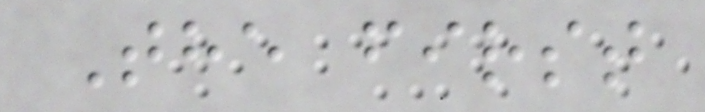The first
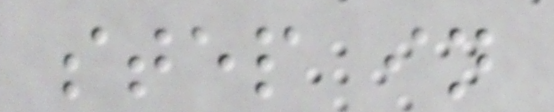step in
